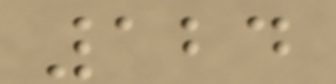124
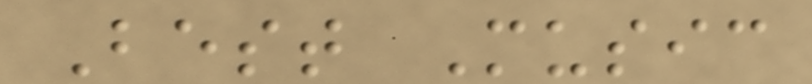Best Music
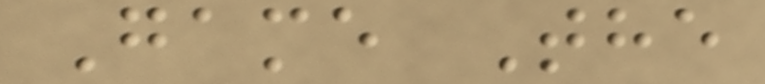Game The
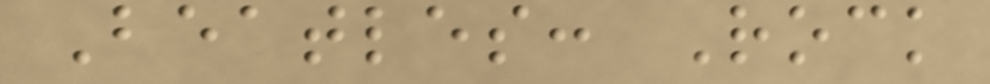Beatles: Rock
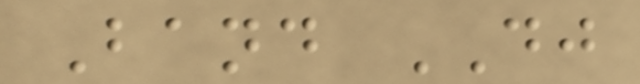Band DJ
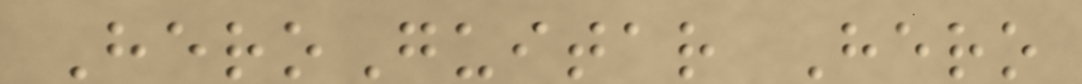HeroGuitar Hero
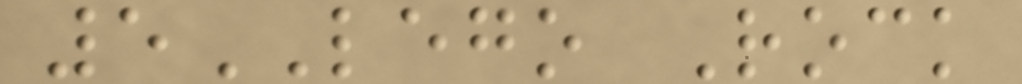5LEGO Rock
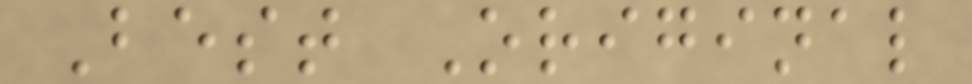Best Original
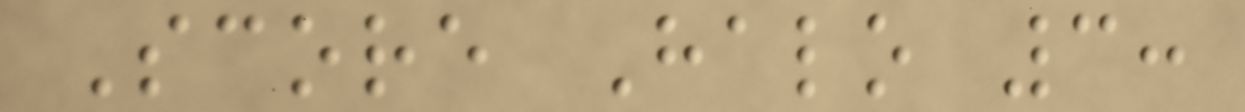Score Halo 3:
